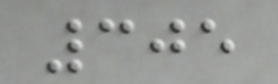305
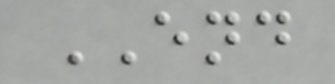END
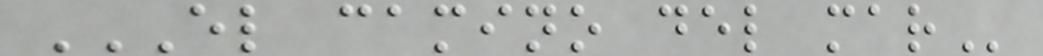EL CAMINO DEL MAR
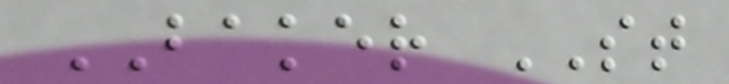BAKER ST
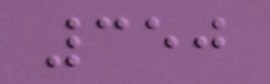350
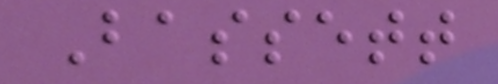Bassett
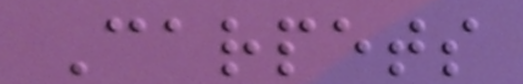Carpets
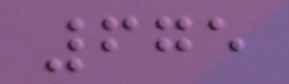675
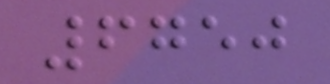6750
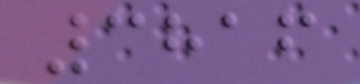3816
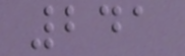241
